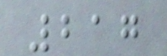217
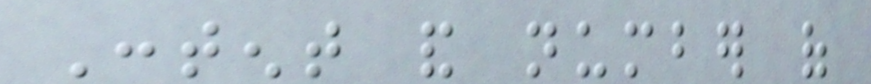Content and number of
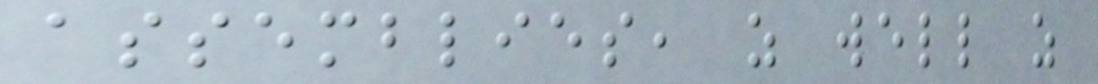assemblies, as well as
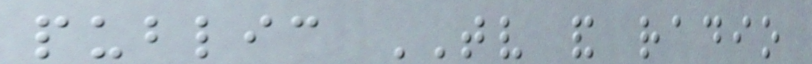public TV and radio
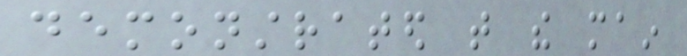demonstrated that the main
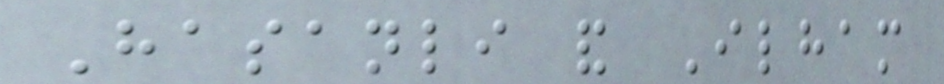Hasanli and Ilham
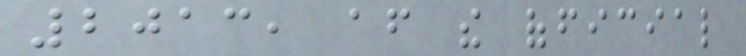2013, after the official
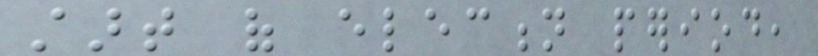start of election period,
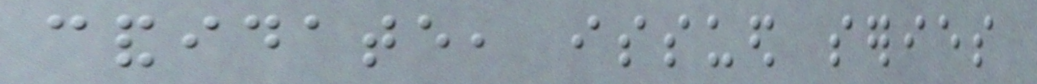candidate, issued series
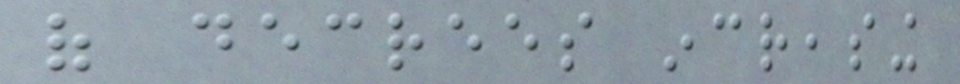of decrees increasing
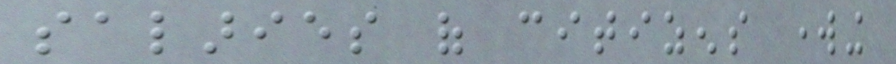salaries of citizens working
